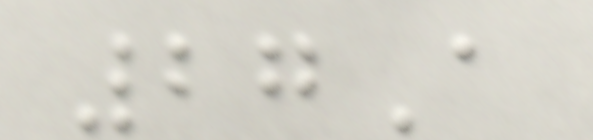27A
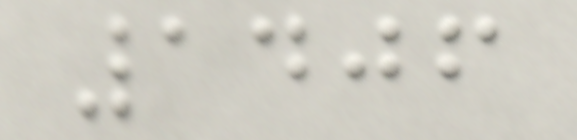1406
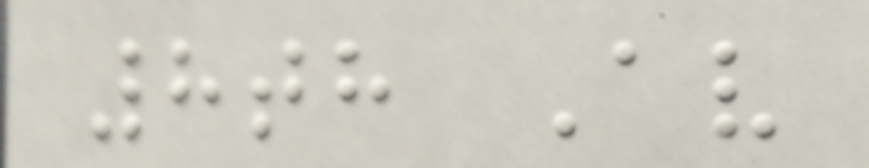8th Av
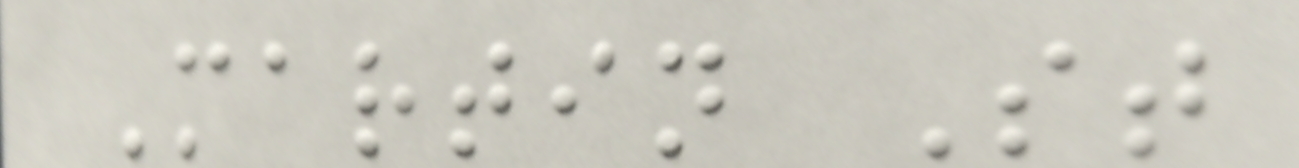Martin St
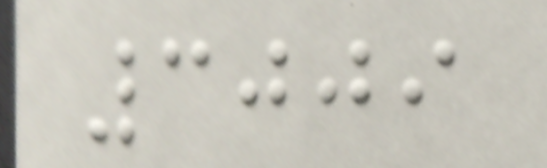3009
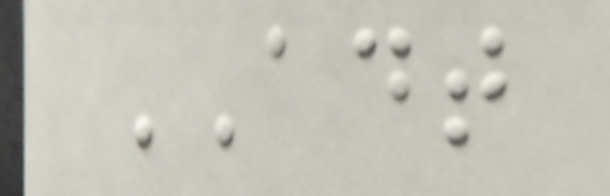ADT
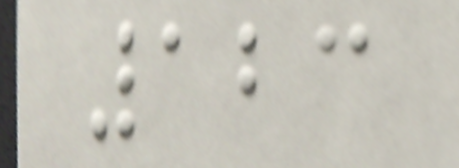123
